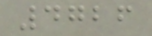4726
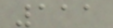111
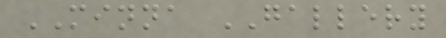MINNA GALLERY
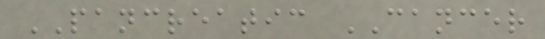PANCREATIC CANCER
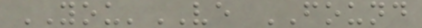YOU'VE FOUND
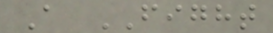A FIGHT
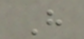H
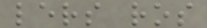lers ros
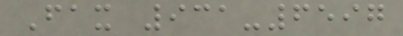Fax 931-6597
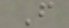F
